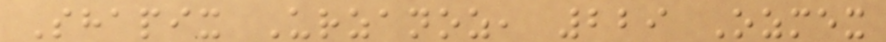Shapix Urzanoz, 229 Ozmex
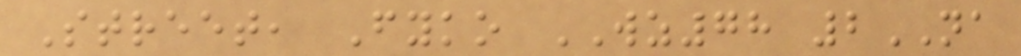Street, Fyko WZ78 2NA
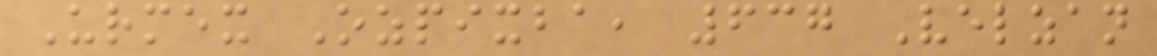Urmex Ozpixba, 637 Velzan
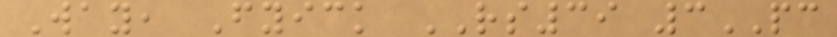Way, Fyick RS39 3PC
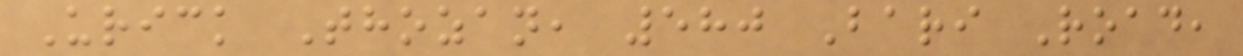Urick Thozan, 580 Bari Road,
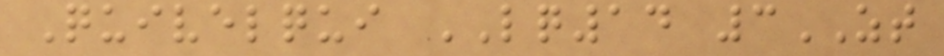Quivelqui LQ14 3ZT
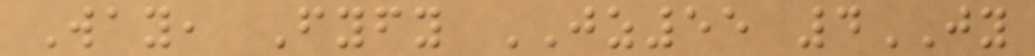Way, Fyfy JZ55 4JY
